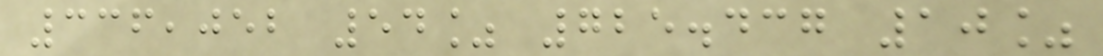336,052 54% 725.437 10%
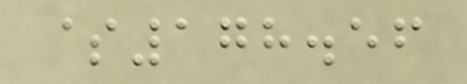$178.56
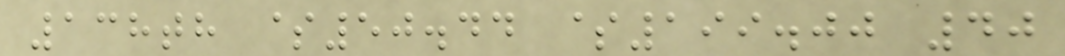138th $50.44 $199.00 40
